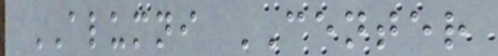ALUMNI CENTER
